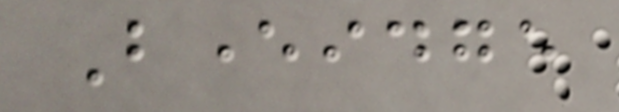Beveridge
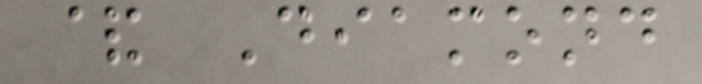& Diamond
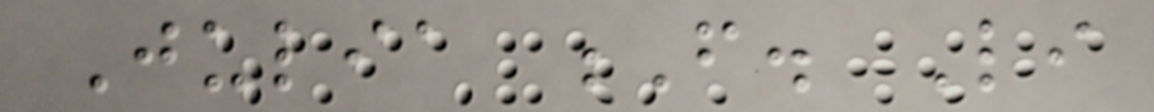Julia F. Li
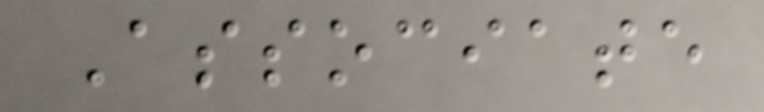Associate
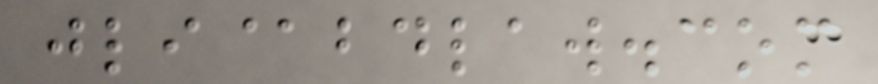jli@bdlaw.com
